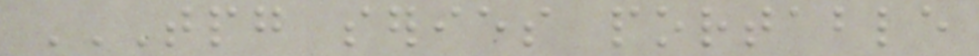TPG SERIES PORTABLE
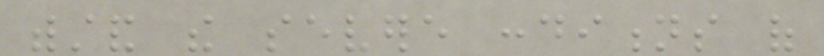withstand the severe conditions of
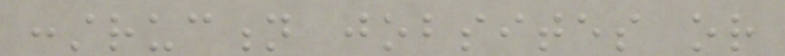construction jobsites or
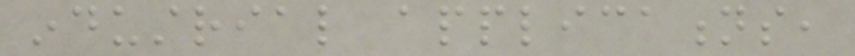industrial applications,
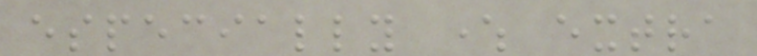especially where extra
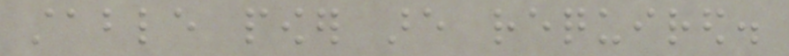stable power are required.
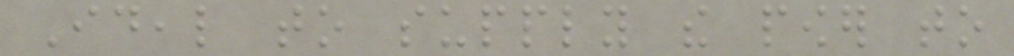Ideal to supply the power to
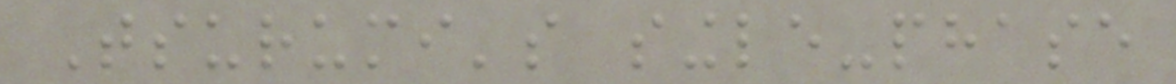Tsurumi's single-phase
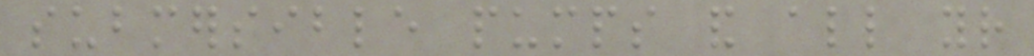submersible pumps and all your
